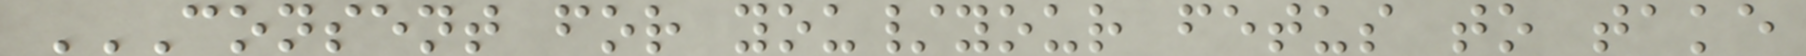CONSENT FOR YOU/YOUR FETUS TO TAKE
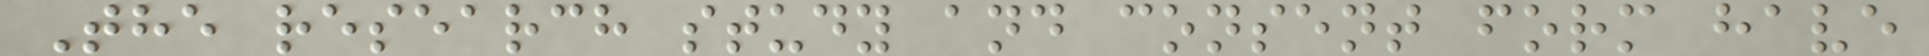The research study and consent form have
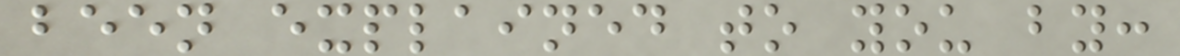been explained to you by:
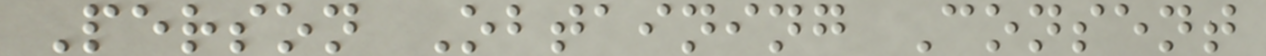Person Obtaining Consent
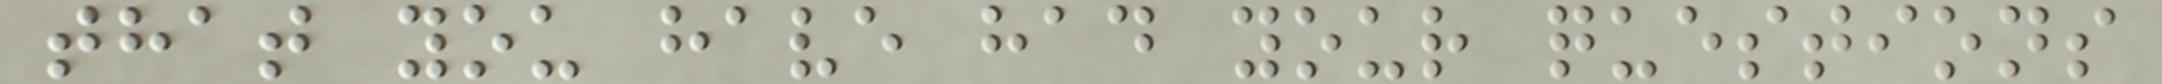that you have had your questions
